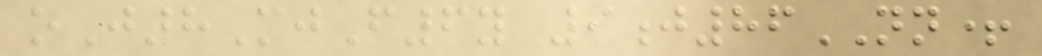oJ8MjF6y 9j86NN+
